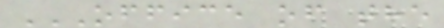OFFICE OF THE
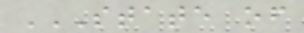STATE OF
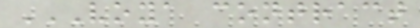VOYA CONTRACT
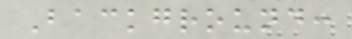Background:
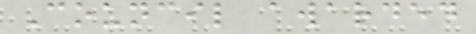Council awarded
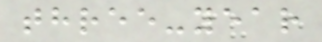three-year
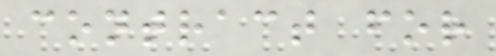contract for
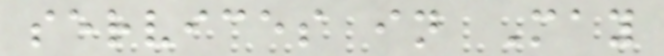services in May
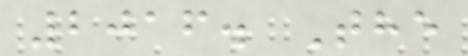2016. The
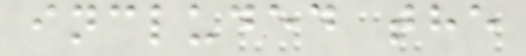included the
